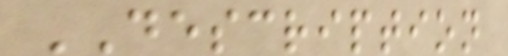DESCRIPTION
